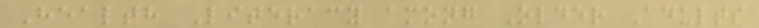Health Literacy among Older Adults
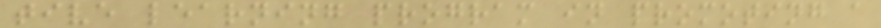tive learning program in promoting a
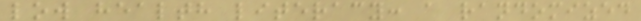low health literacy: a randomized
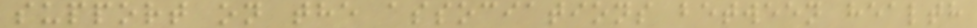support on the associations between health
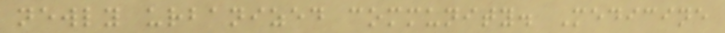newly urbanized community. Medicine
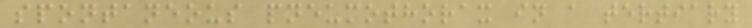spontaneous pneumothorax in a tertiary
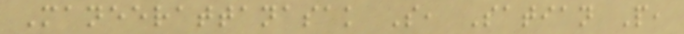Maneerattanasak S, Satian P,
